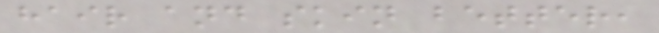hair and skin better,
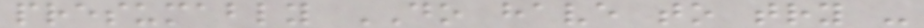presumably DO have to try -
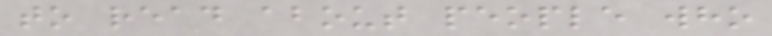to read about people who
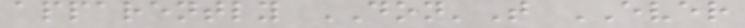apparently DON'T EVER
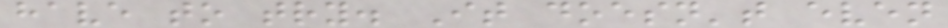have to try. It doesn't even
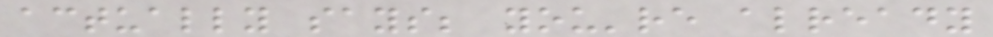actually says; you're already
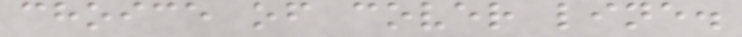choice of cover line.
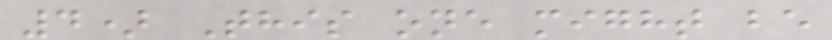4) This one might be
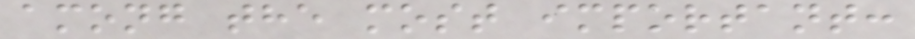among the most important:
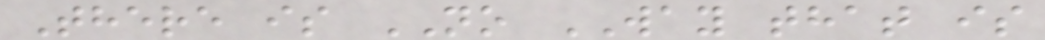There is NO WAY that is
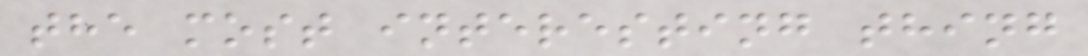the most interesting thing
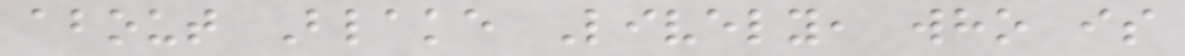about Blake Lively, who is
